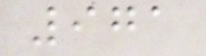971
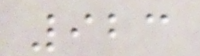923
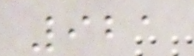921
